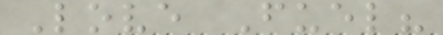Love Fuel?
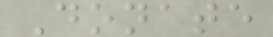Donate
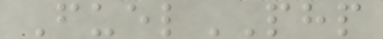FuelPHP
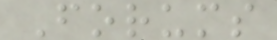Forums
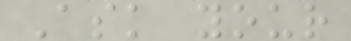Ask your
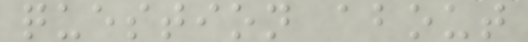question about
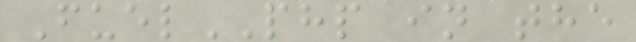FuelPHP in the
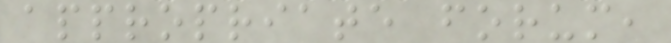appropriate forum,
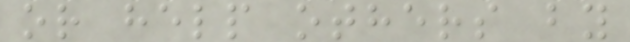or help others by
